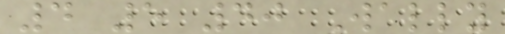4 5 40 Wally
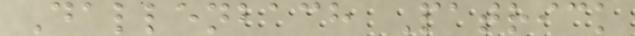Dallenbach Patrick
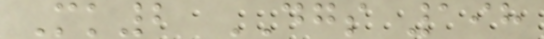Mk2 DGS 198
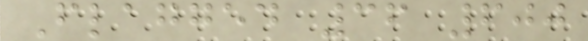Flagged 36 600
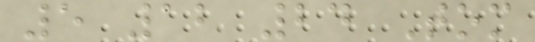5 12 24 Tom
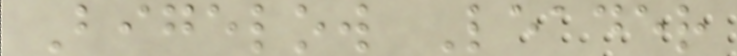Bigelow Leader
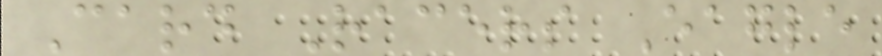Card Racers Eagle
